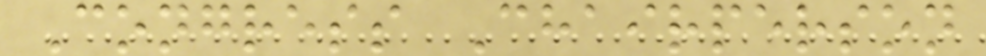Congress Chairperson
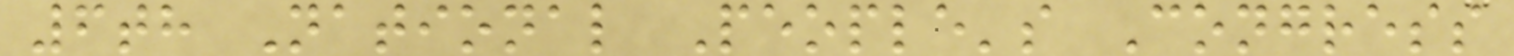6th National People's Congress
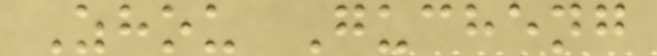Zhou Gucheng
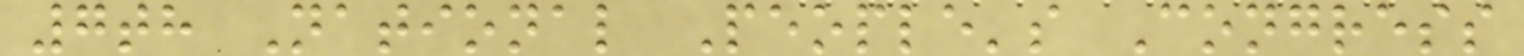7th National People's Congress
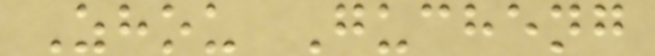Zhou Gucheng
